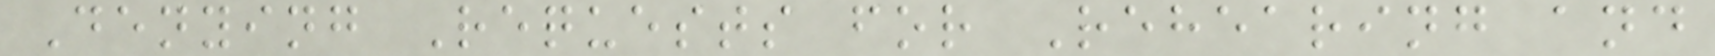Denying Requests for Rehearing and
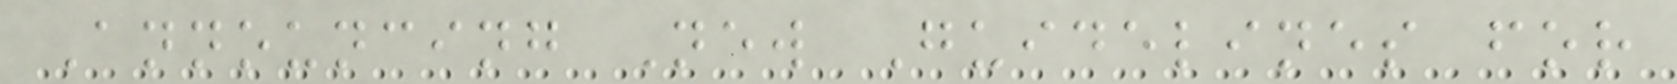Announcing New Guidelines for
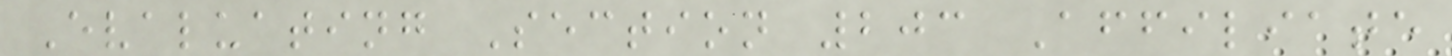Evaluating Section 203 Affiliate
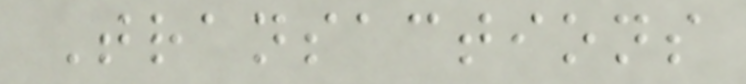Transactions
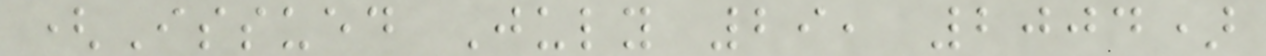(Issued July 29, 2004)
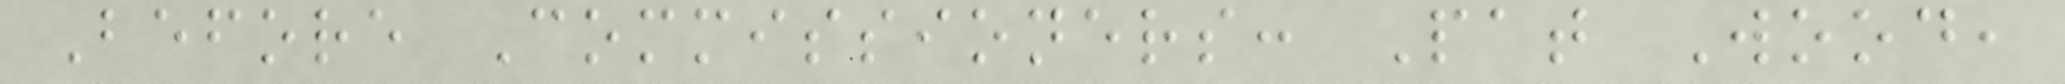Before Commissioners: Pat Wood,
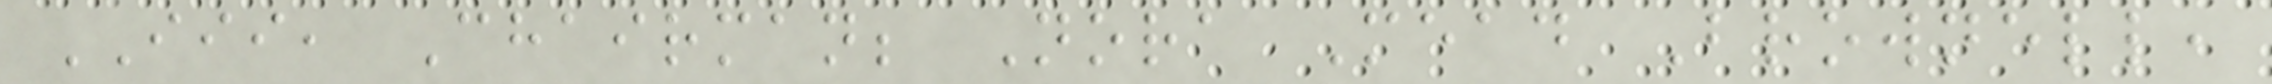III, Chairman; Nora Mead Brownell,
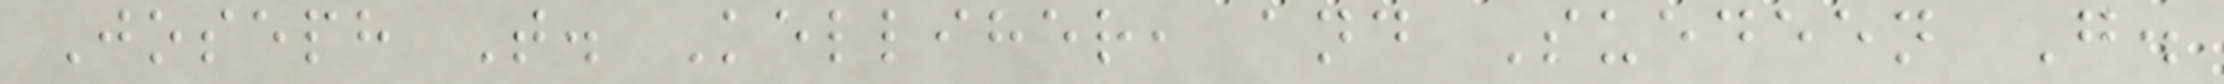Joseph T. Kelliher, and Suedeen G.
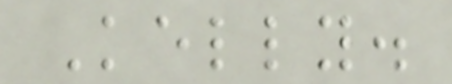Kelly.
